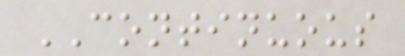CONTINUOUS
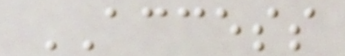ACCESS
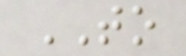TO
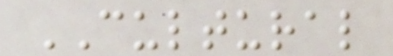CULTURAL
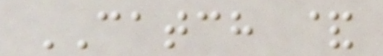CATCH &
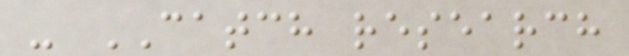- CATCH research
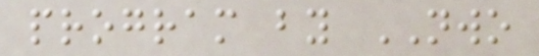program by NWO
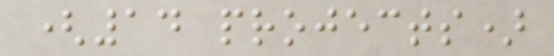(14 projects)
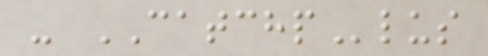- CATCHPlus
